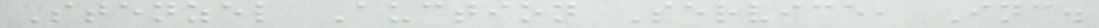Stenzel Auction Service, Inc.
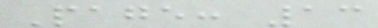Page: 13
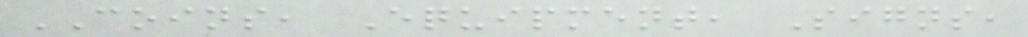COINS, Equipment, Signs,
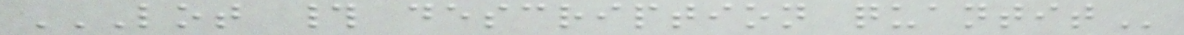LOT # DESCRIPTION QUANTIT
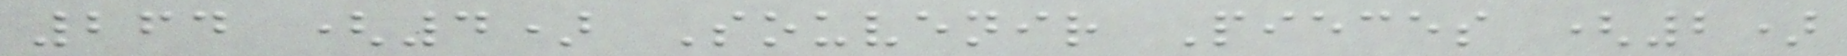264 (4) Souvenir Pieces (2)
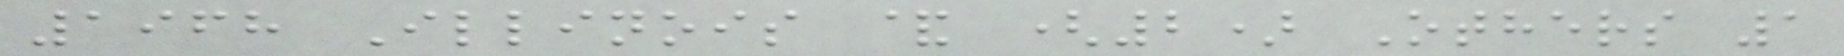1968 Illinois & (2) Others 1
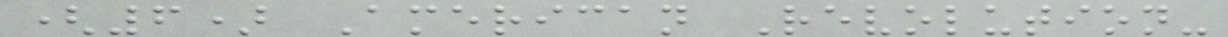(6) American Revolution-
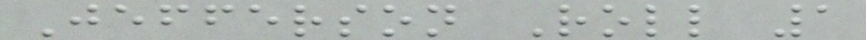Jefferson Roll 1
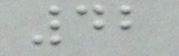42
